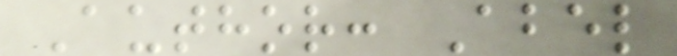Author: Abel
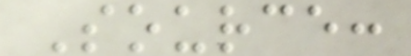Source:
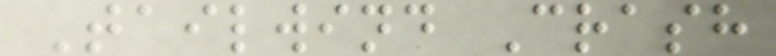Tailwind Crash
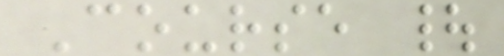Course |
